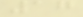17
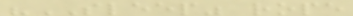"SLEEP" rope
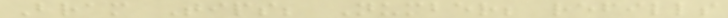Bram Tips; Number; refills
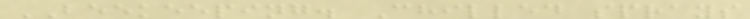BEEKEEPING. Chilled sprays
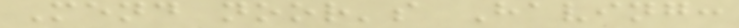Mend noor's Having:
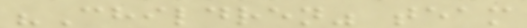"Children" team
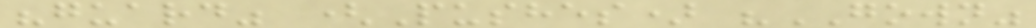"guard" (Pushes) "GOWN"
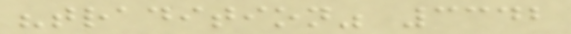"tradition" 3342
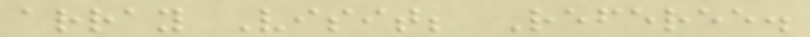array Visit; Referee.
